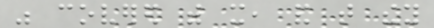was covered with it, and that they
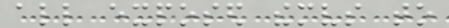all exposed themselves to
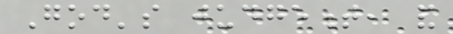God's judgement, and
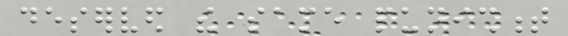deserved the same punishment
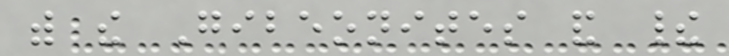with the Gibeonites and their
